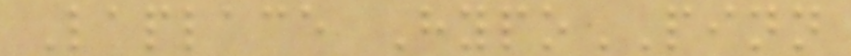Laplace HypoPINN
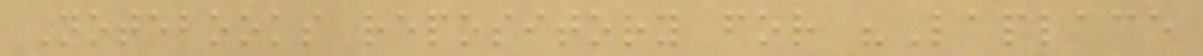Notebooks repository for "Laplace
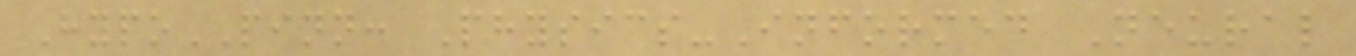HypoPINN: Physics-Informed Neural
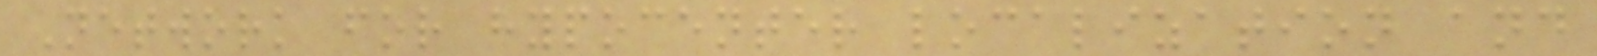Network for hypocenter localization and
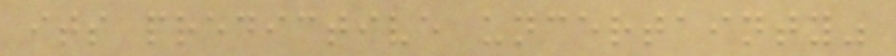its predictive uncertainty"
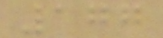177
